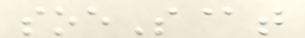soeS@t
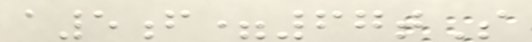a5f=67tS
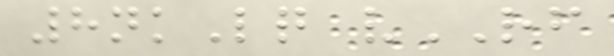8nkLq vRF
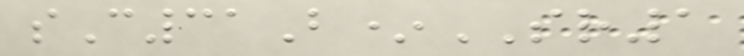sC31B*SR1
